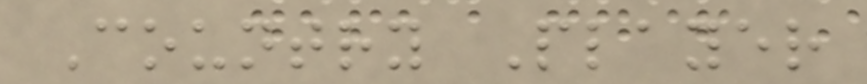Country Player
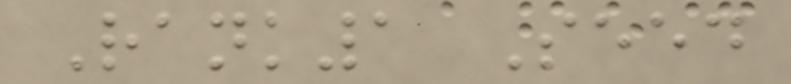Rank1 Seed
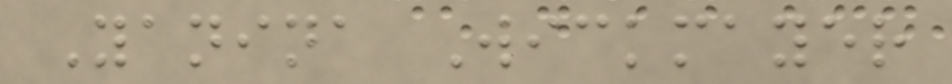Yanina Wickmayer
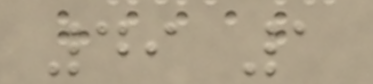49 1
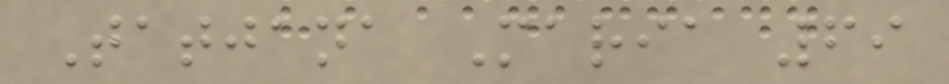Tatjana Maria 69
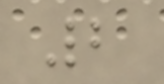2
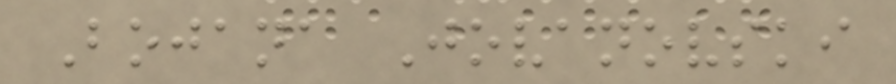Bojana Jovanovski
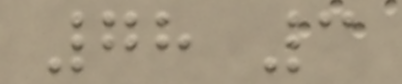78 3
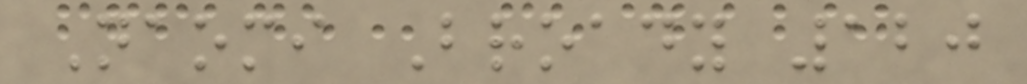Naomi Broady 120
